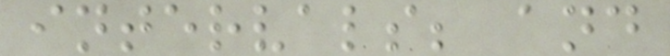intervals; and
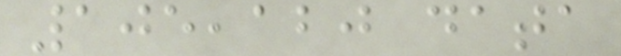105,120 data
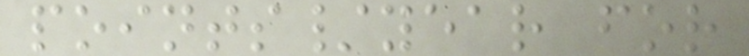points/year for
